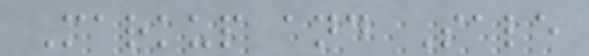Markup and Sale
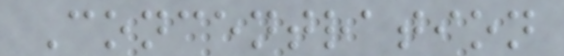Concentration
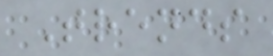Trends
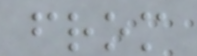from
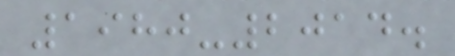1980-2014.
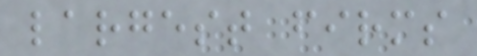largest firms
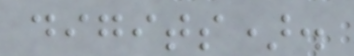digits).
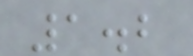1.2
